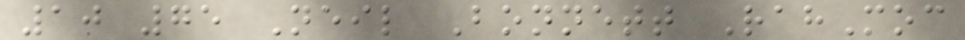10 75 Neil Bonnett RahMoc
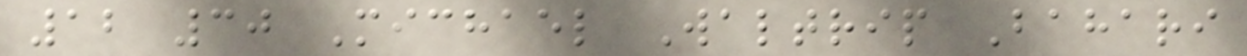12 30 Michael Waltrip Bahari
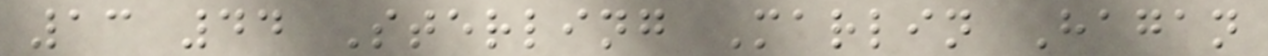13 44 Sterling Marlin Hagan
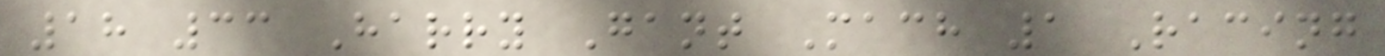18 33 Harry Gant Mach 1 Racing
